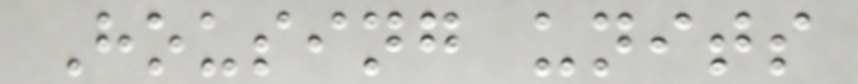Housing units
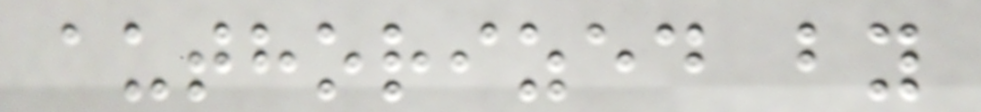authorized by
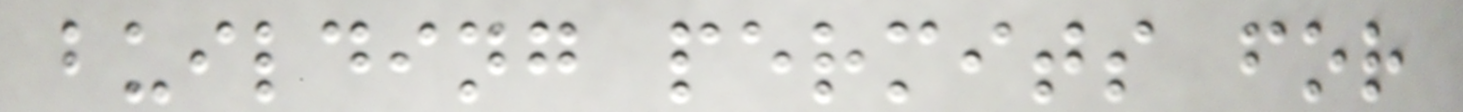building permits for
